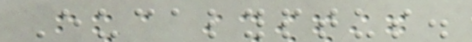Eucalyptus.
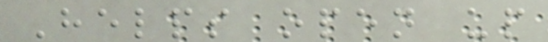Helps open up
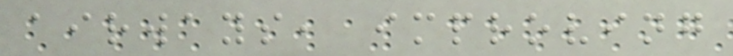airways, improving
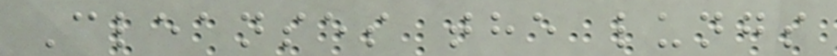Cleanses the lungs
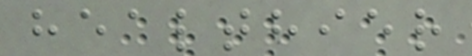healthier
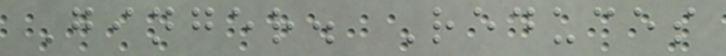Ginger. Reduces
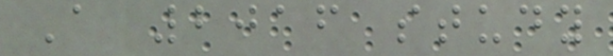A 2016 study
